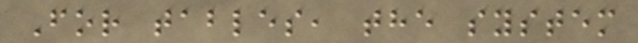For tables, the system
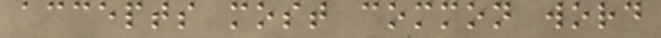accepts most common word
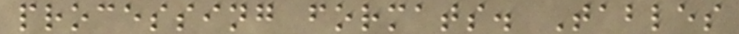processing formats. Tables
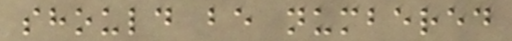should be numbered
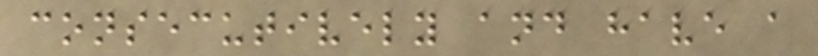consecutively and have a
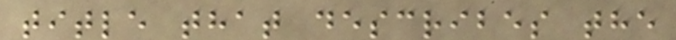title that describes the
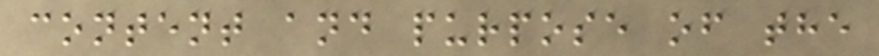content and purpose of the
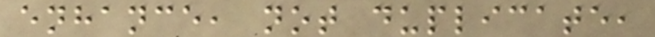enhance, not duplicate,
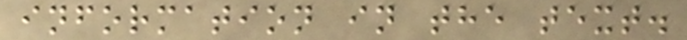information in the text.
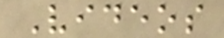Videos
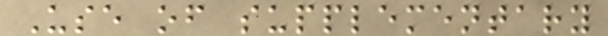Use of supplementary
